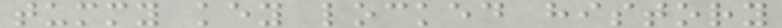tummy key locked history
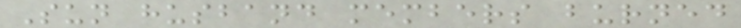Sun husband members burned
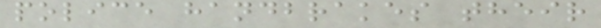police handbrakes their
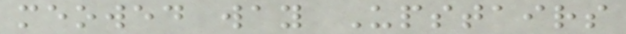meowed way Upstairs
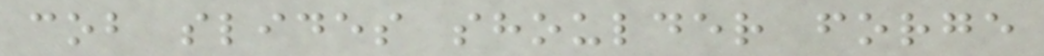cob slides shoulder forge
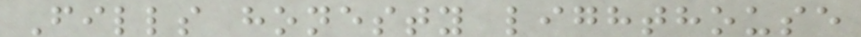Fills honesty lighthouse
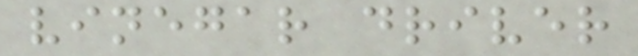vinegar driver
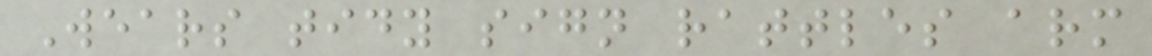Wears tidy sign rattles arm
